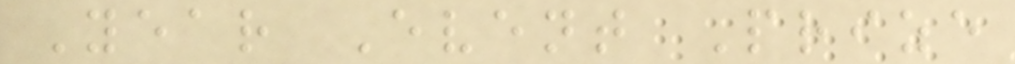Year Event Prize
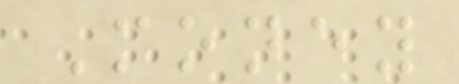Money
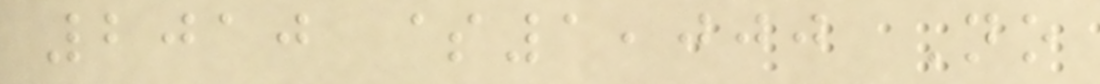2010 $1,000 No
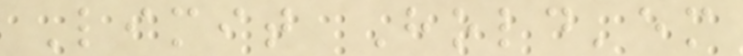Limit Hold'em
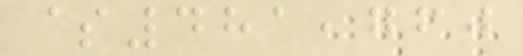$481,760
